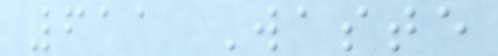611 Waste
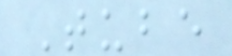Tube
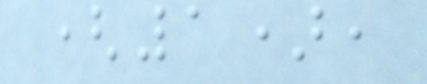(1),
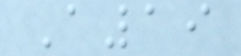A19
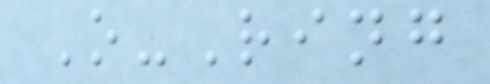O-Ring
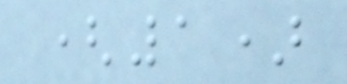(1)
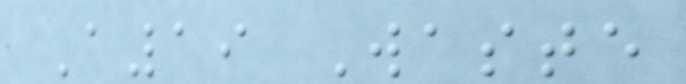A19 Waste
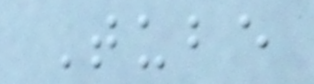Tube
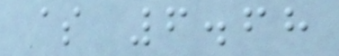$ 6.68
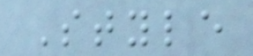Style
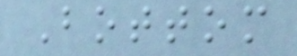Bottom
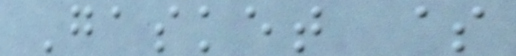Gasket $
